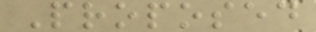Proposed
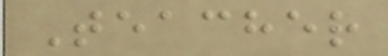Teacher
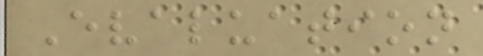Evaluation
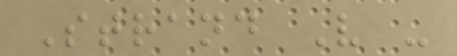Strand V -
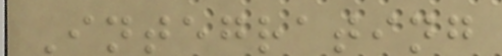Integrating
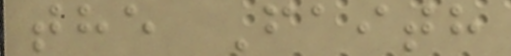the Faith
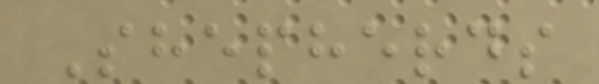Shepherds
